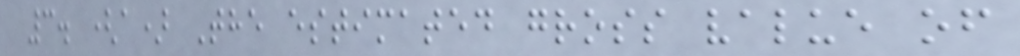3. (a) The estimated gross value of
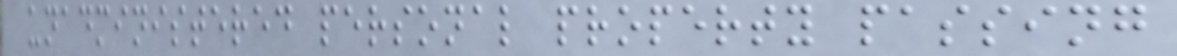unadministered personal property passing
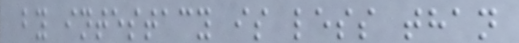by intestacy is less than
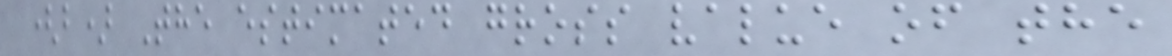(b) The estimated gross value of the
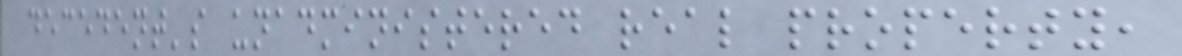decedent's unadministered real property,
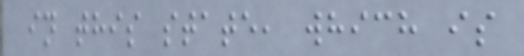in this state, which is
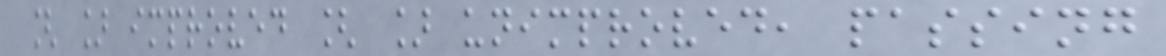[ ] improved [ ] unimproved, passing
